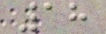18
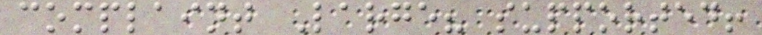complaint Large? supported!
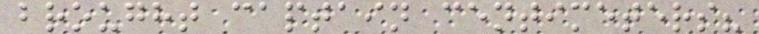brought captain centimeters?
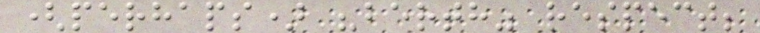(perhaps) "berth" respect;
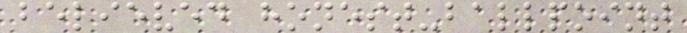believed honest-ballpoint
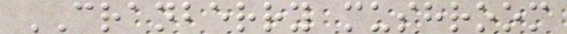CRANBERRY mushroom
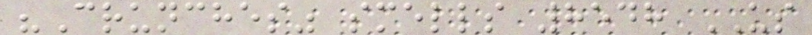"Crunches" smells 8548 US
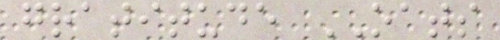gratitude OATS
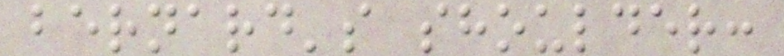bernard's shoulder:
